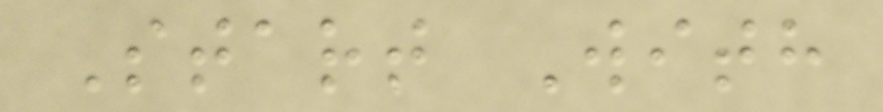Start With
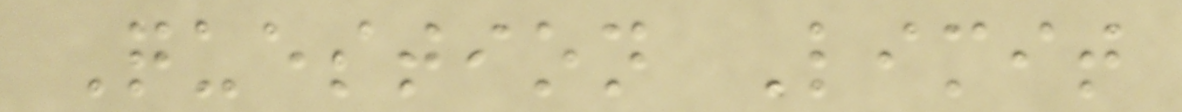Question Limit
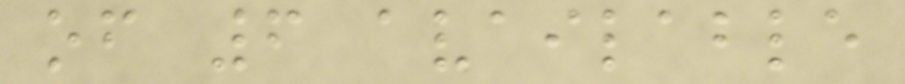of 6 available
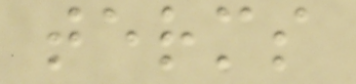terms
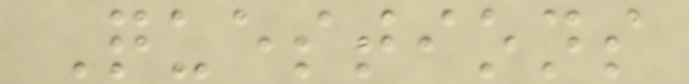Questions
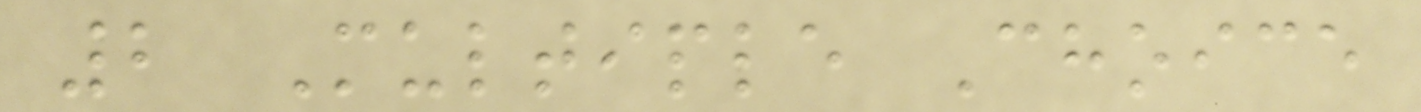2 Multiple Choice
